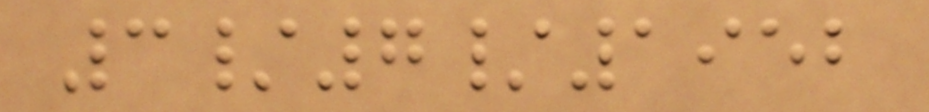3/7/1952
